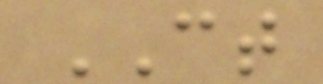CT
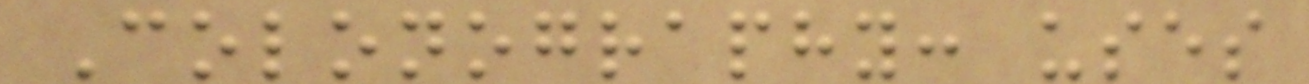Colonography: uses
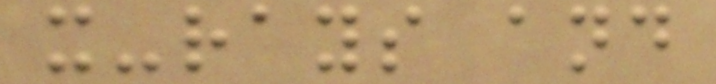x-rays and
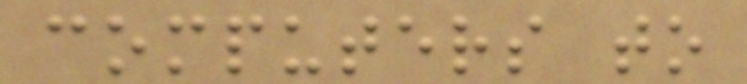computers to
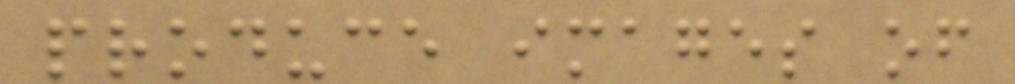produce images of
